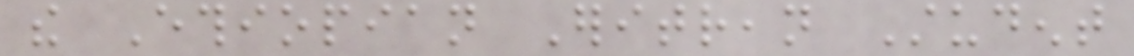the Ethiopian Eritrean Student
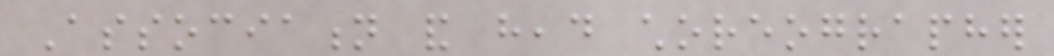Association and head choreographer
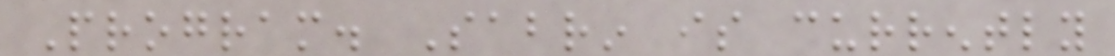Program. Sabrin is currently
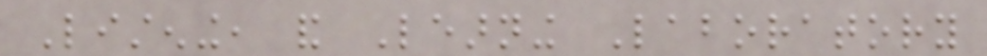Listening, and Learning Laboratory
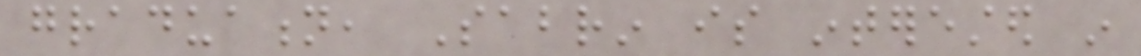graduation, Sabrin is interested in
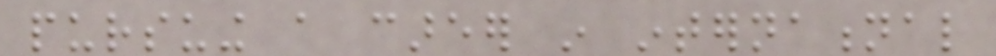pursuing a career in international
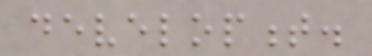development.
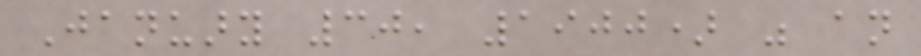January 30, 1900) was an
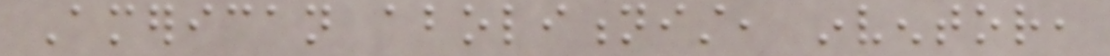American abolitionist, inventor,
